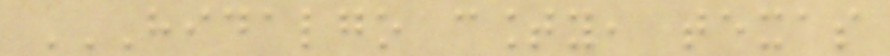HIDALGO COUNTY, TEXAS
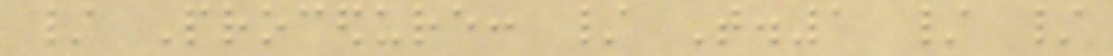/ Procedure: / T.1 / /
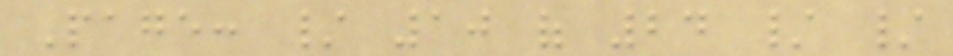Page: / 10 of 24 / /
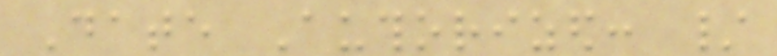Date Authorized: /
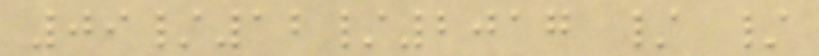09/12/2017 / /
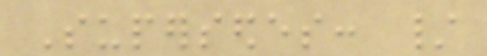Supersedes: /
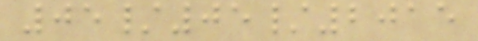05/05/2015
